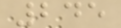245
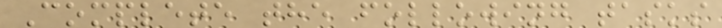Complete the following tasks
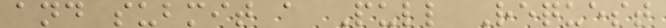and submit a Pull Request
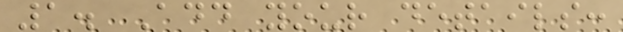1. Add your details:
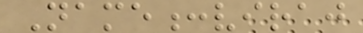Name:viraj
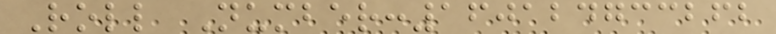Roll Number:160124733262
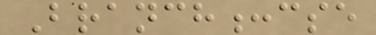Branch:cse
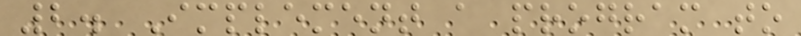2. Implement a program to
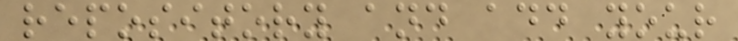repository and add your
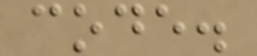code.
